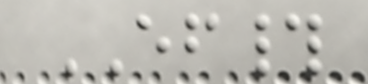EF#
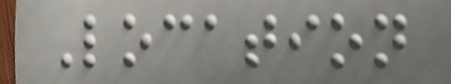Location
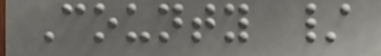County /
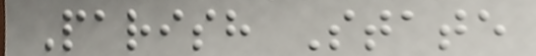Parish State
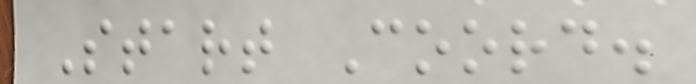Start Coord.
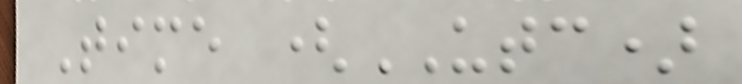Time (UTC)
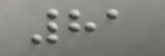81
